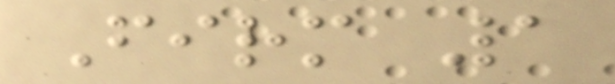Firm 1
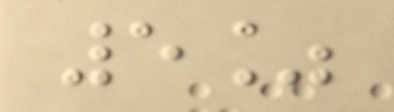5%
